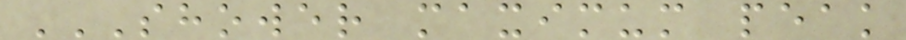SHOWER MAXIMUM PEAK
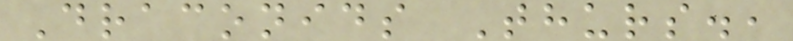Draconids Thurs.,
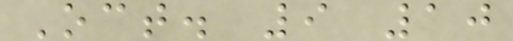Oct. 9 10
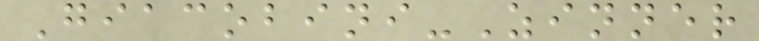Giacobini-Zinner
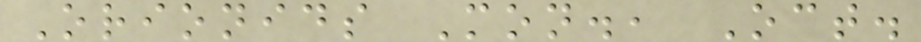Orionids Mon., Oct.
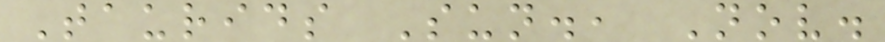Taurids Sun., Nov.
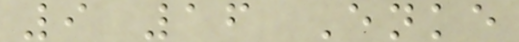9 16 Enke
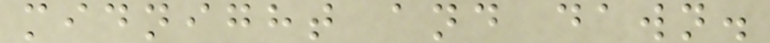midnight and dawn.
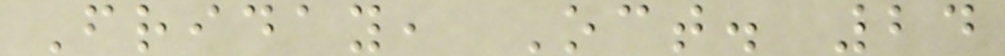Friday, Oct. 24
